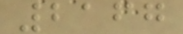2167
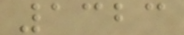1323
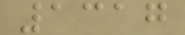1317
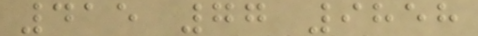415 77 9858
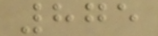875
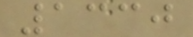1330
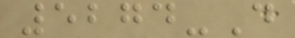5274-D
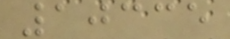10335
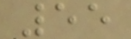55
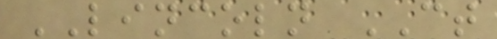LINCOLN CT
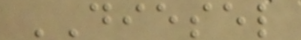DIESEL
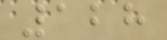128
